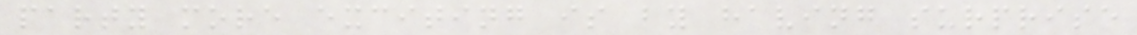party more exciting is by having surprise
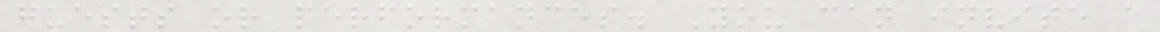guests or performances. You can invite a
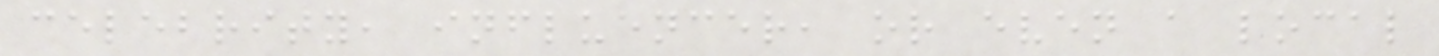celebrity, influencer, or even a local
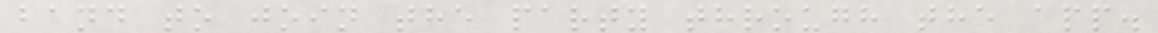band to join the party through the app.
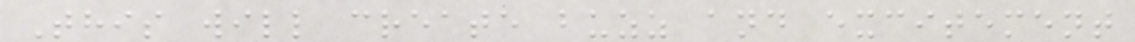This will create buzz and excitement
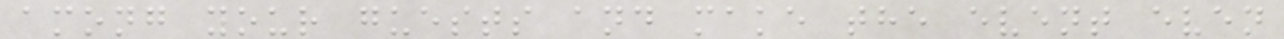among your guests and make the event even
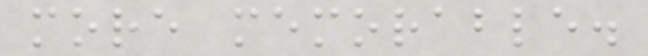more memorable.
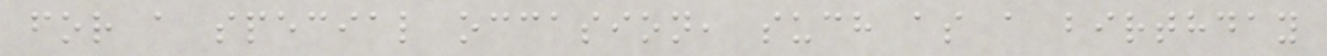for a special occasion, such as a birthday
